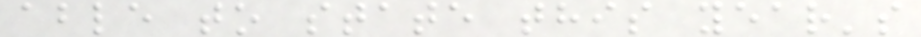able to state this year's
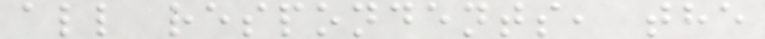all respondents, the
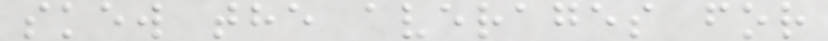skew the averages for
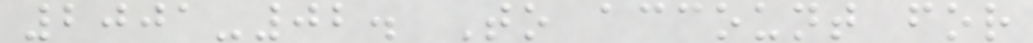2001-02. To account for
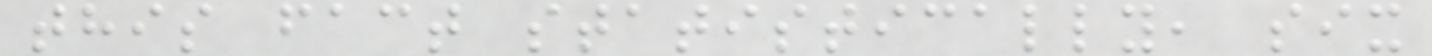this fact statistically, six
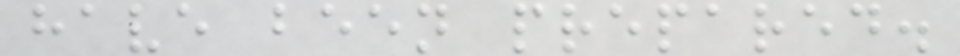have been prepared.
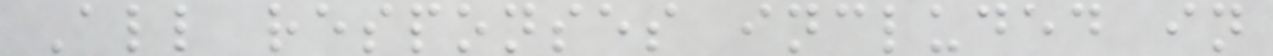All responses included in
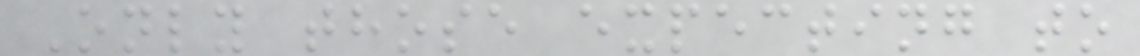Only those expecting to
